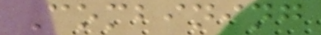Combining
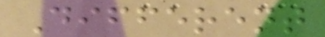Different
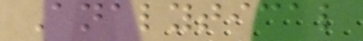Analytical
